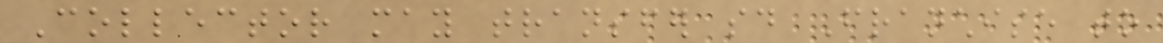Collector may transfer said Franchise to
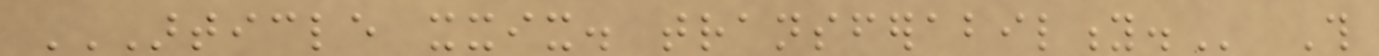ARTICLE XXIX. TRANSFERABILITY. This
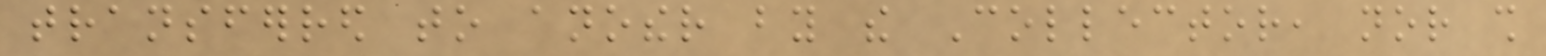transferred to another by the Collector, nor shall
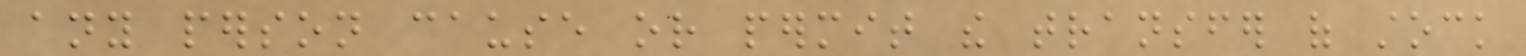any person cause or permit the transfer of stock
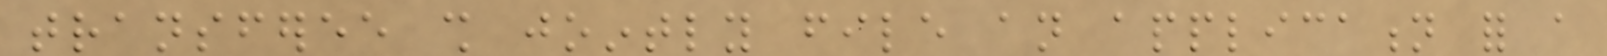transferee shall jointly file an application for a
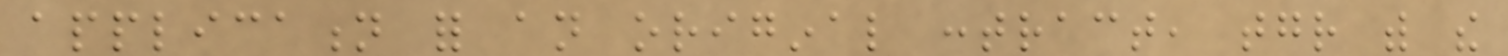application for an original contract, together with the
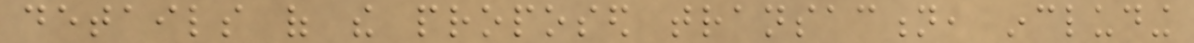details of the proposed transaction, including
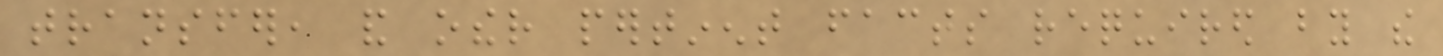transfer, and other pertinent facts required by the
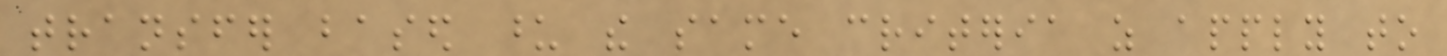transfer based upon the same criteria as apply to
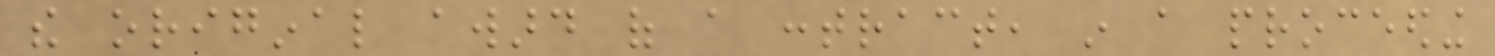the original award of a contract, in a proceeding
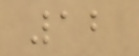12
